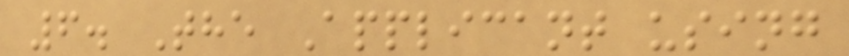6. The Applicant using
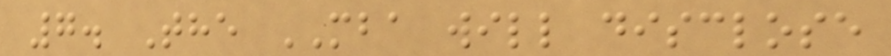7. The MBA will disclose
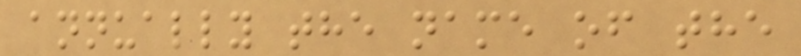annually the name of the
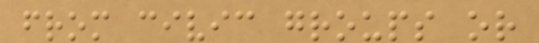from civic groups or
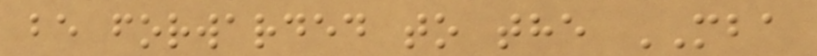be forwarded to the MBA
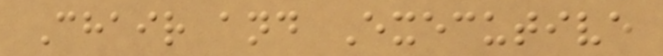Chair and Executive
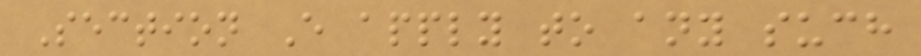Section E apply to any such
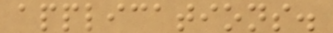applications.
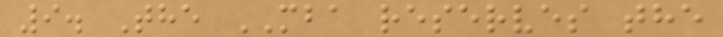9. The MBA reserves the
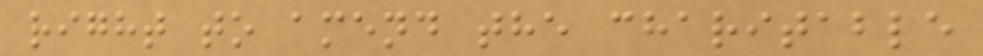right to amend the charitable
